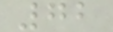72
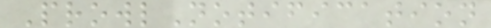ProwlNotification
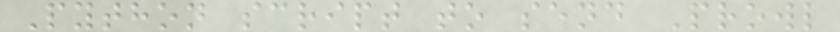Python script to send Prowl
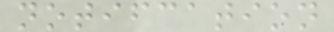notifcation
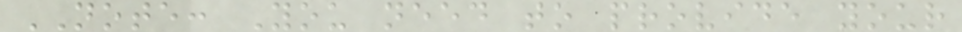NOTE: You need to provide your
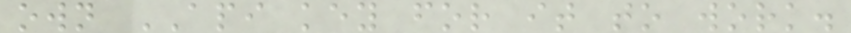own API key for it to work.
